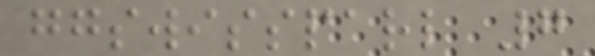ggswissparl 7
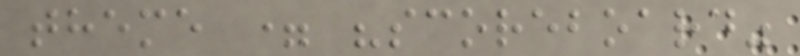theme = "scoreboard"
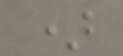)
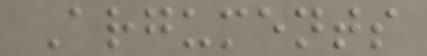Arguments
